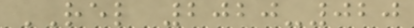REL 2020-020
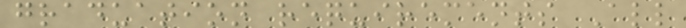graduation requirements All
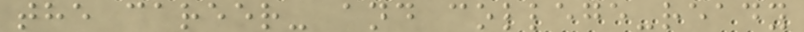the career- and college-ready
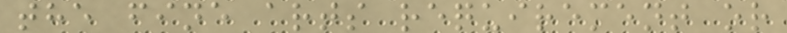the fine arts requirement or
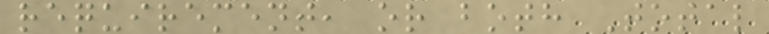requirement, or both Total
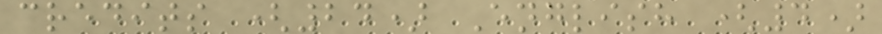credits (24) English (4)
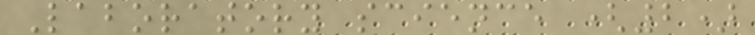Laboratory science (2)
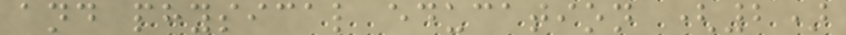and physical education (2)
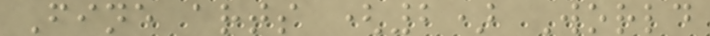Fine arts (2) World
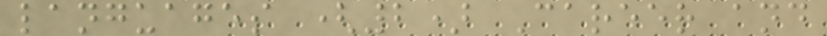languages (2) Career and
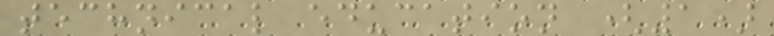technical education (1)
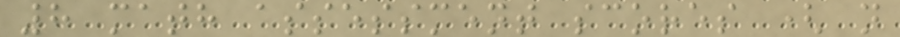8 math assessment scores ( n
